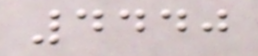4440
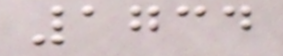1734
